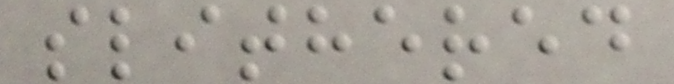slithered
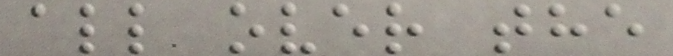all over the
